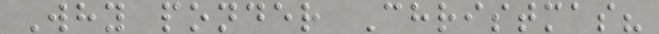Why ponder Christmas?
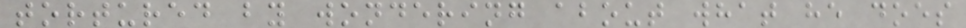tortured by wondering about what he does
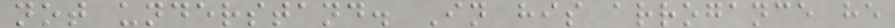not understand. In his arrogance he
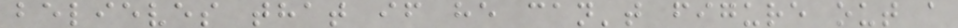believes that if he can't figure out a
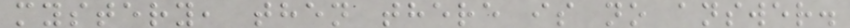mystery, then there is no answer.
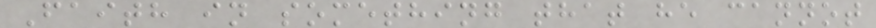Faith in something that he cannot
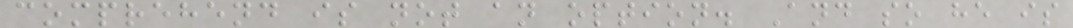comprehend is not an option. And so he is
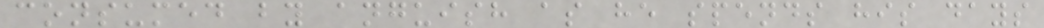consumed by anguish as he spends his days
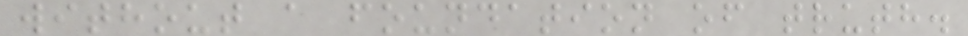without a foundation of truth.
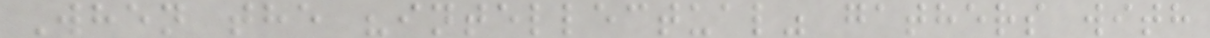When the "intellectual" gathers with
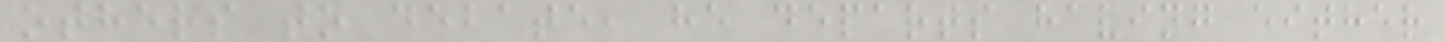others to debate, he departs having either
